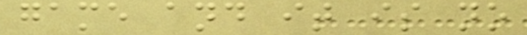game and it is no
